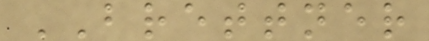BRETTNER
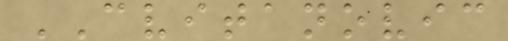CVITANOVIC
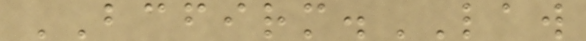BCFIRM.LAW
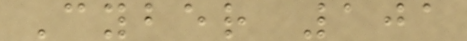Cyber 101
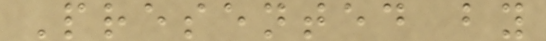Presented by
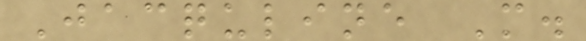Jacquline M.
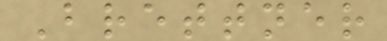Brettner
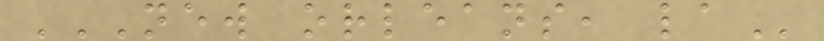NEW ORLEANS, LA
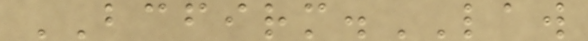BCFIRM.LAW
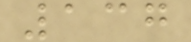137
